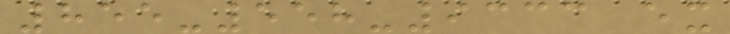855-558-9333 ex
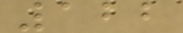122
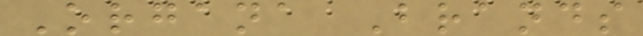Organa Brands
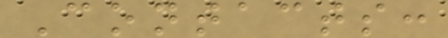Contacts:
